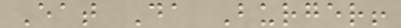Eat Da Burger!
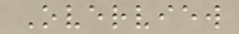Overview
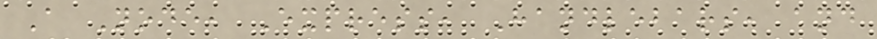A Node, Express, Handlebars, and
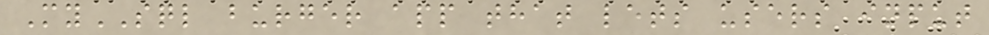MySQL burger app that lets users input
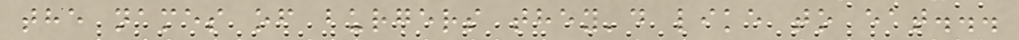the names of burgers they'd like to eat...
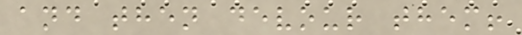and then devour them!
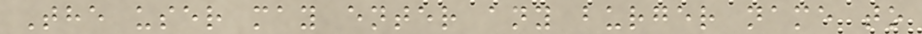The user may enter any burger name to
